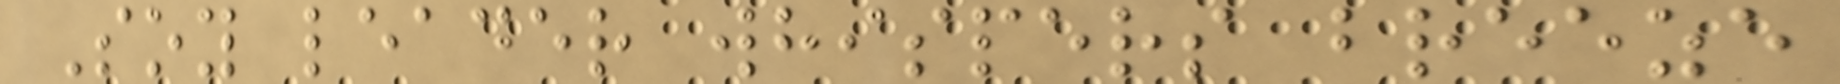Soy leader whispers breeze
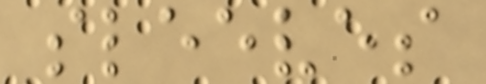sleeves
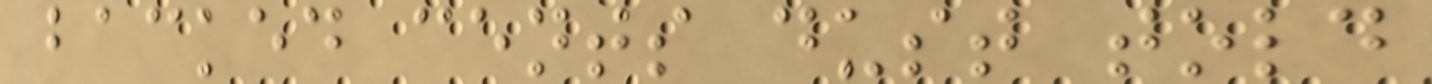backed cents dust told
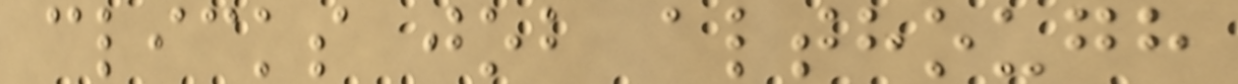clicks job although
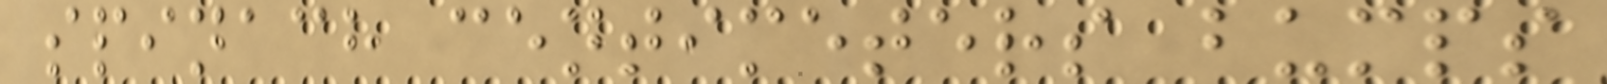spinach centimeters bumps
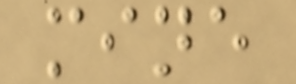mine
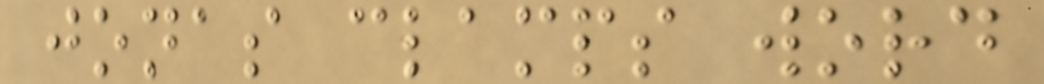jonas clamps word
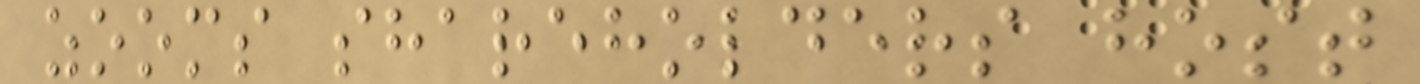zooms shareholders host
